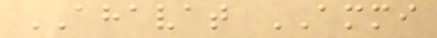AHAVAT AMMI
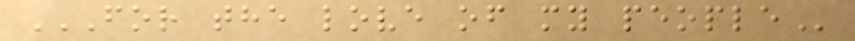FOR THE LOVE OF MY PEOPLE
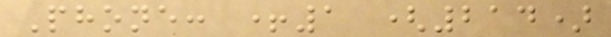Phone: +1 (214)
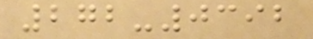272-0392
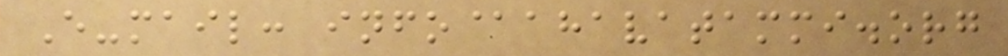E-mail: info@ahavatammi.org
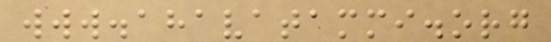www.ahavatammi.org
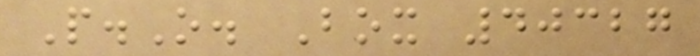P.O. Box 40327
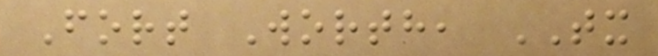Fort Worth, TX
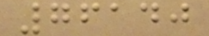76140
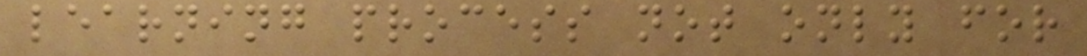learning process not only for
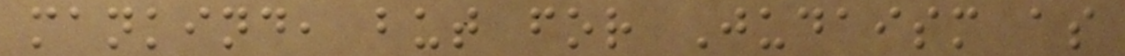mankind, but for Judaism as
